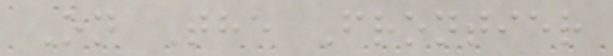On The Frontier
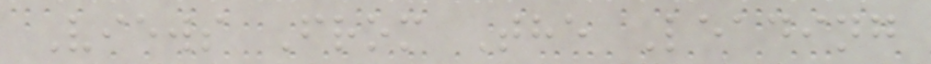Views From The Leading
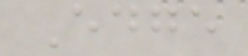Edge
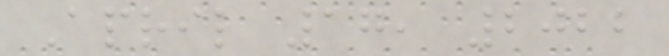April 17, 2022
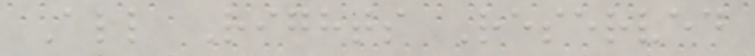All Rights Reserved
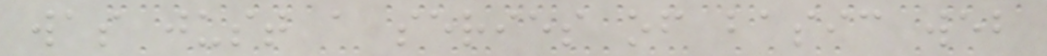was just a series of basic web
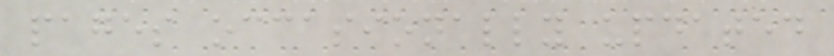pages occasionally updated
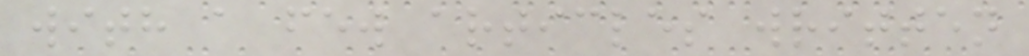with a few articles written
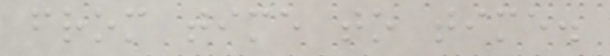from time to time.
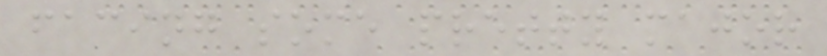facing some pretty major
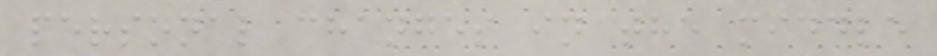personal changes in the middle
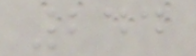244
